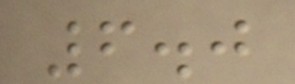6.0
